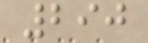290
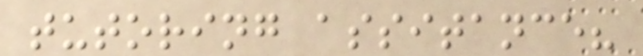tutoring assitance?
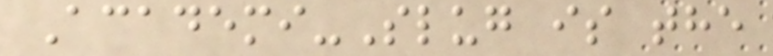Academi-Slug is the
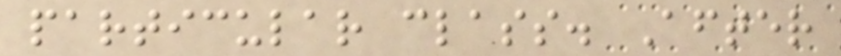particular class. After
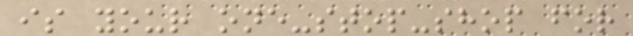is your one-stop-shop for
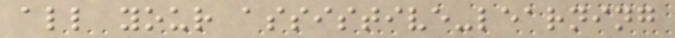all your assistive-learning
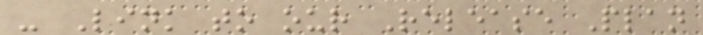- Link to our Release Plan
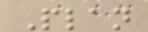Plan
